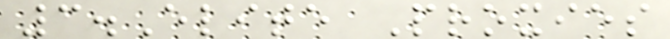3.Elite Proxies
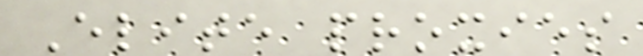Elite proxies
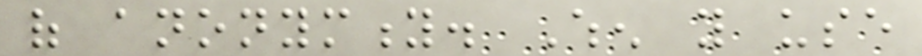of anonymity. When you use
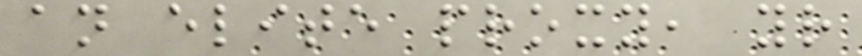an elite proxy, your
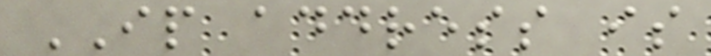IP address is
